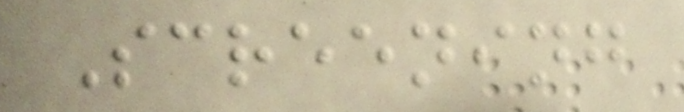Screening
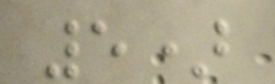5)
